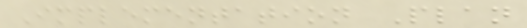Implementation Plan
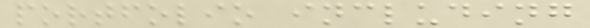portfolio including
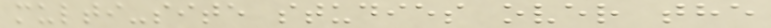multi-site studies over the
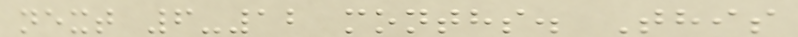next 6-12 months. This
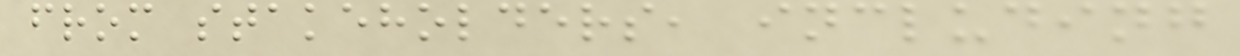from stakeholders, including
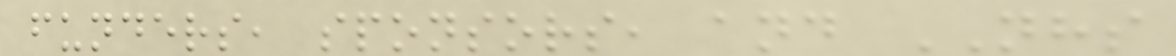funders, sponsors, and NHS
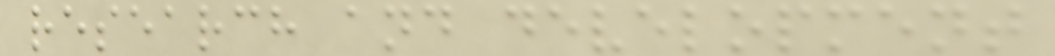research and development
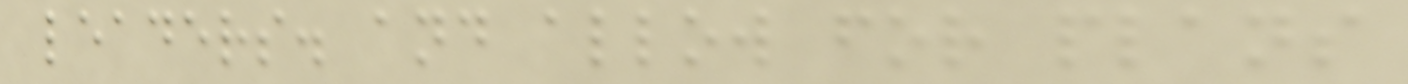leaders. and allow for plans
